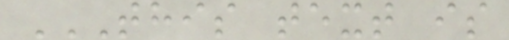THIS TEXT IS
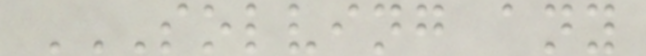SOLVING ANY
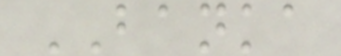BANKA
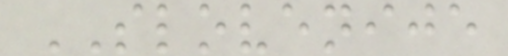SLOVENIJE
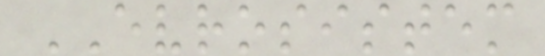EVROSISTEM
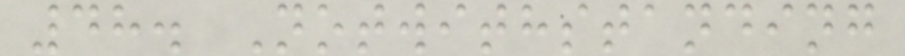48. Notwithstanding
